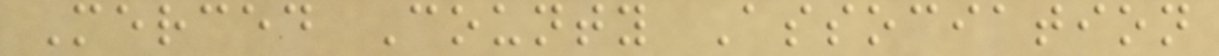Merced County Association
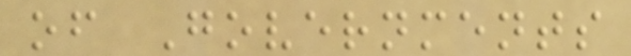of Governments
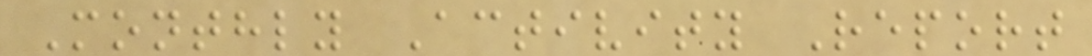Monthly Activity Report
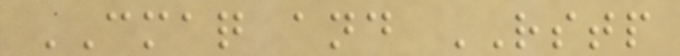CMAQ and RSTP
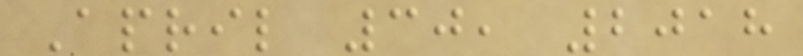April 30, 2018
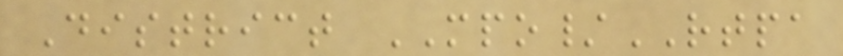District MPO/RTPA
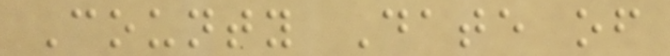County Date of
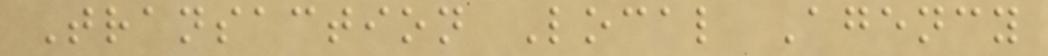Transaction Local Agency
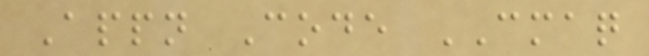Appn Code CMAQ
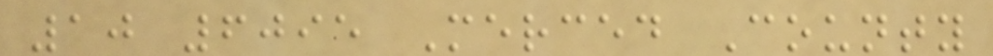10 6095 Merced County
